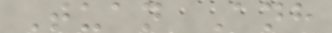Tuan Anh
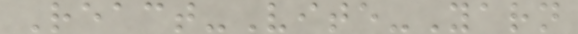React-Vite-Yarn
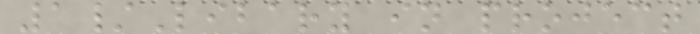1/Libary in project
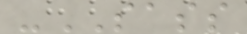-SASS
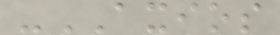-AXIOS
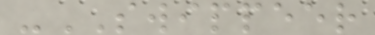-SWIPPEER
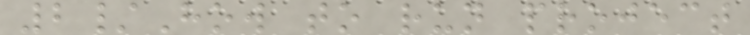2/How to run project
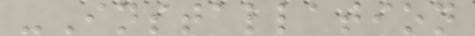-Installation
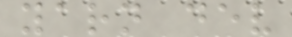yarn dev
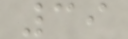39
